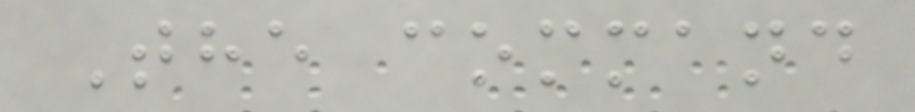The command
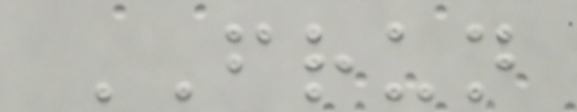FRUN
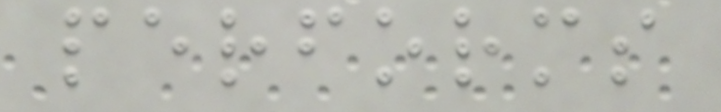performs
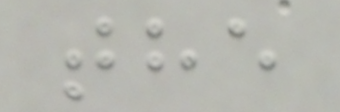the
